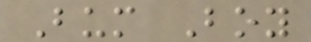Bum Boy
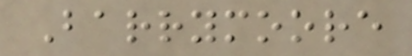Barrymoore
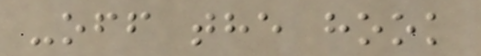-off the hook
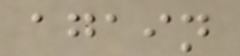again
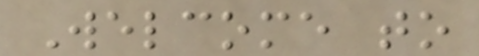Welcome to
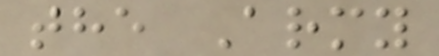the Army
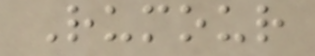Rumour
